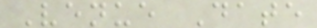Venue Date
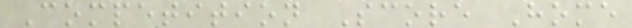Competition Score Home
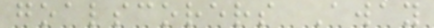goalscorers Away
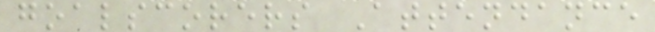goalscorers Attendance
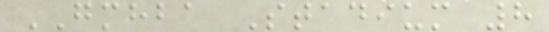GMHBA Stadium 8
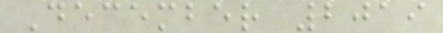December 2019
